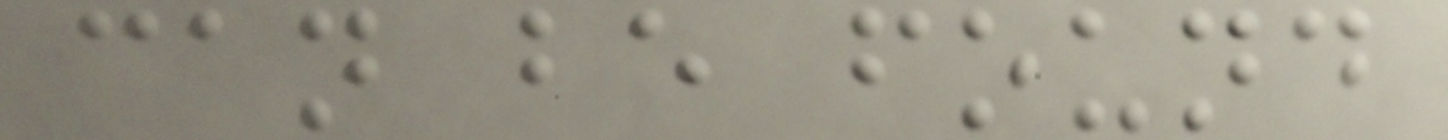can be found
